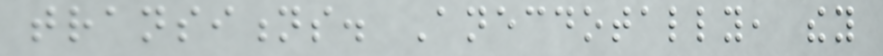transitions. Anecdotally, they
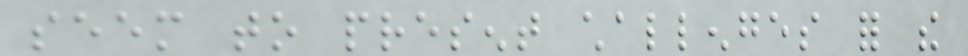seem to present challenges for the
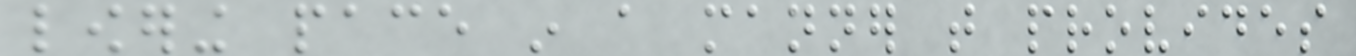lowering pace in a manner that provides
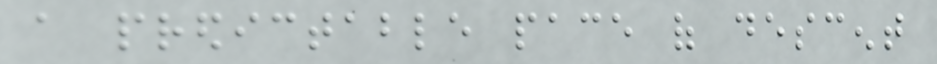a predictable pace of descent
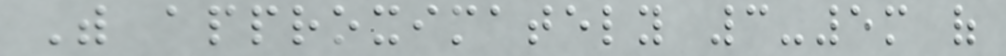With approximately 3-5m of
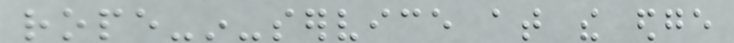rope-in-service at the edge
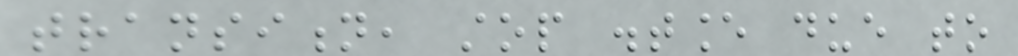transition, stop distance due to
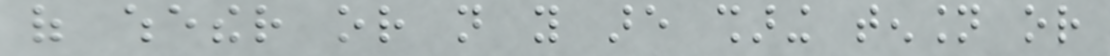of whether or not you are sharing tension or
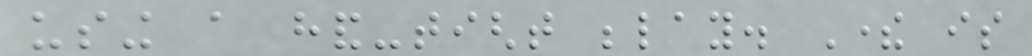using a hand-tight belay. There is
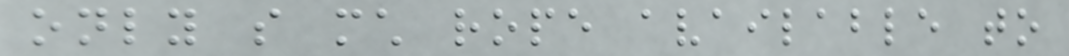only so much rope available to
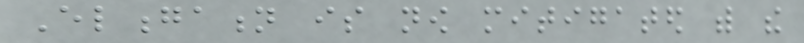Elongation is now mitigated with the
